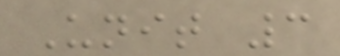Unit 3
